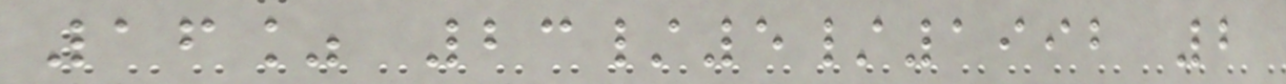16% 23/5/1992 2
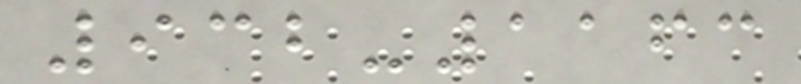932-1163
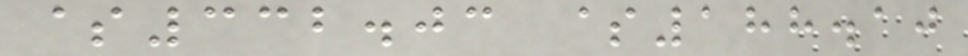$332.03 $188.10
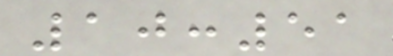10:51
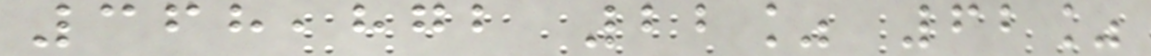368,872 22% 62%
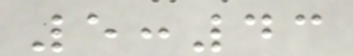5:43
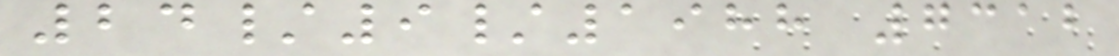24/9/1988 7312
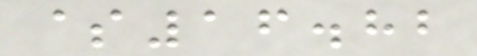$16.82
